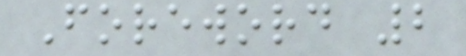Foreword 2
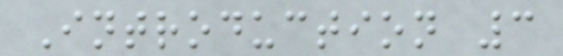Introduction 3
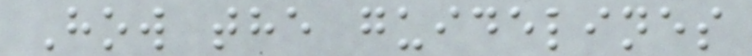How the guidelines
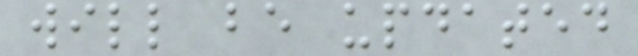will be updated
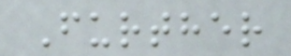Further
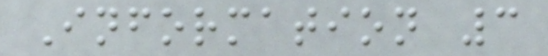Information 3
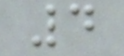4
